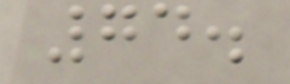74.
